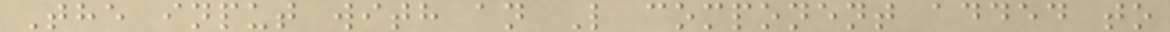The input with an L component added to
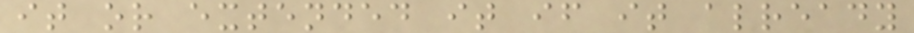it or extended it if it already
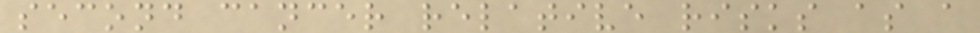second cancer relative risks as a
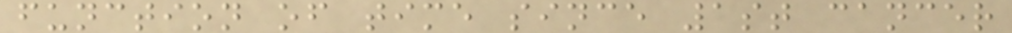function of time since 1st cancer
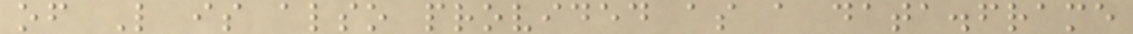of L is also provided as a data.frame
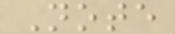Note
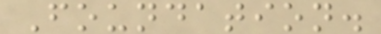Foundation.
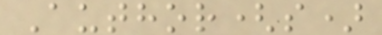Author(s)
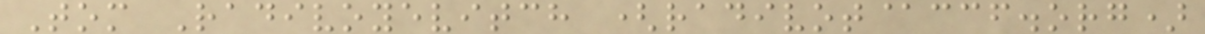Tom Radivoyevitch (radivot@ccf.org)
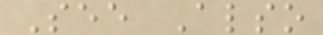See Also
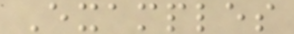Examples
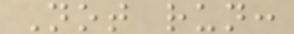Not run:
